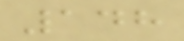148
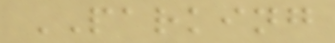PARKING
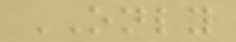ONLY
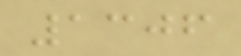1306
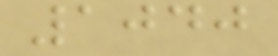1040
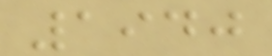1940
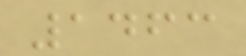1463
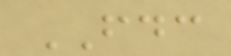FDC
